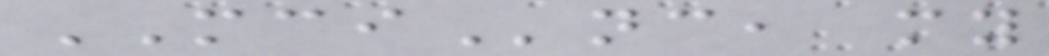MCInc, my
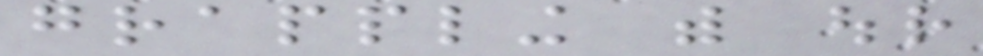grappling with our
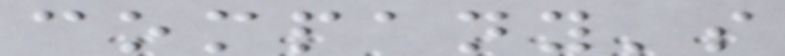company's
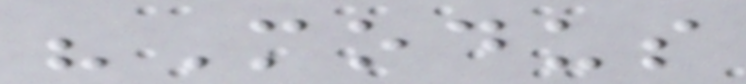"Modus
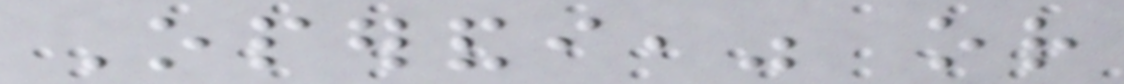Operandi," or
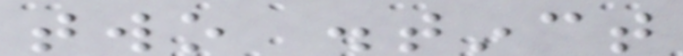two distinct
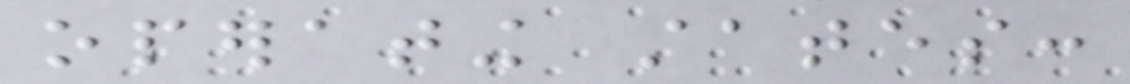operating states:
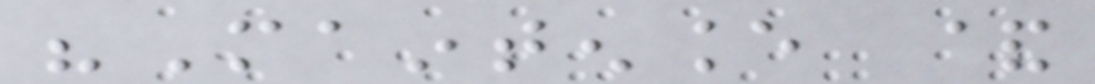"Maintenance &
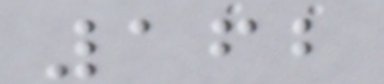162
